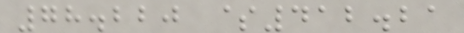78.220 $412.21
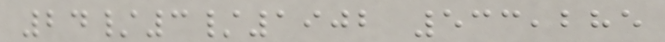24/3/1902 533,285
